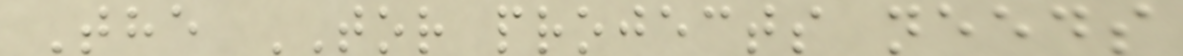The TOR projects needs
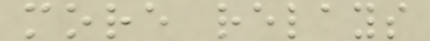more relays
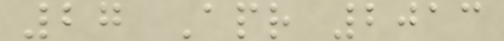27 Apr 2013
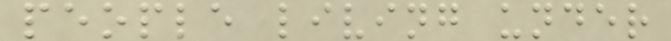people living under
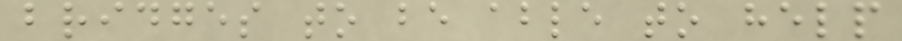bridges to be able to help
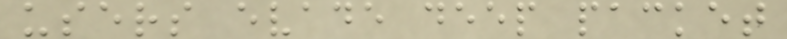users evade deep packet
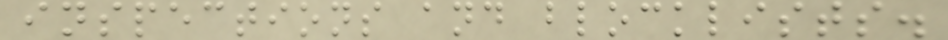inspections and blocklists.
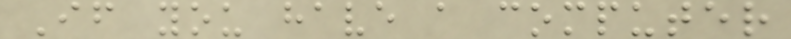If you have a computer
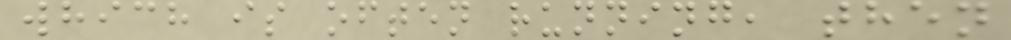which is often running, then
